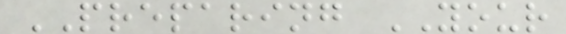PREPARING YOUR
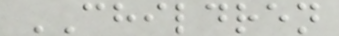CHILDREN
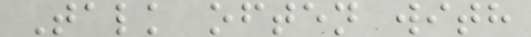Talk often with
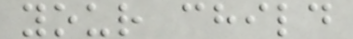your child
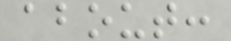about:
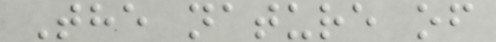The nature of
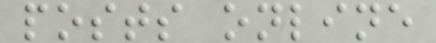posts online
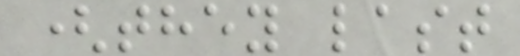(they last
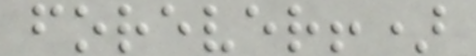forever!)
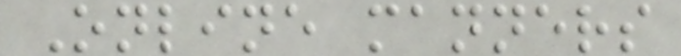Online manners
